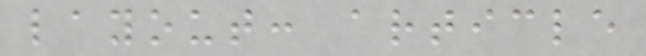layout: article
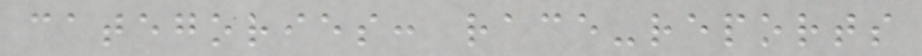categories: race-reports
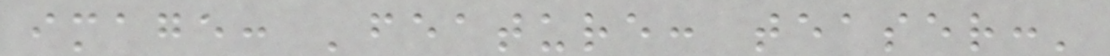image: 'feature: teaser:'
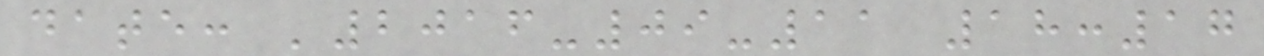date: '2016-09-11 18:17
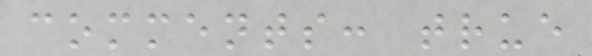comments: true
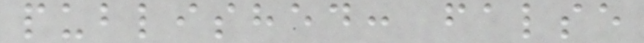published: false
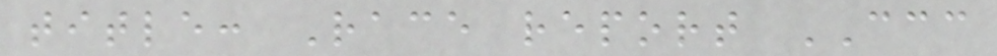title: Race report CCC
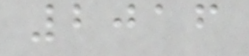2016
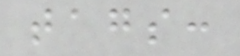tags:
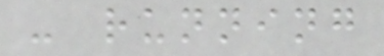- running
